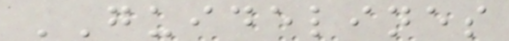GUIDELINES
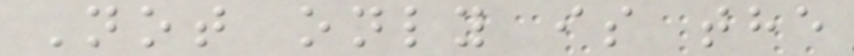Not only is the
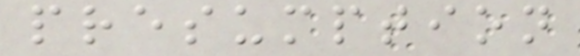presumption
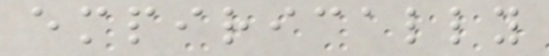empirically
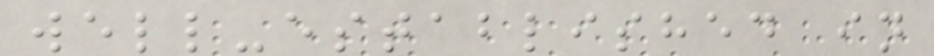well-established in
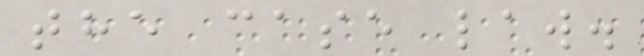the case law.
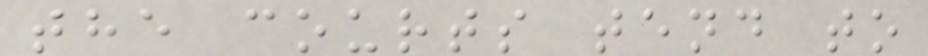the courts tend to
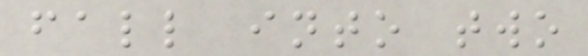fall into two
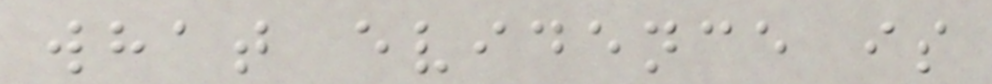what evidence is
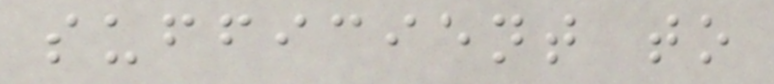sufficient to
